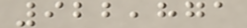922,871
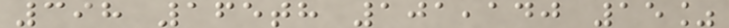398 165th 101,140 15%
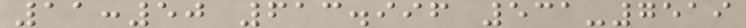11:50 613.996 531-7519
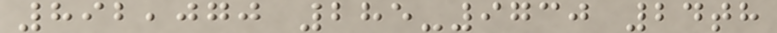892,070 285-9730 24th
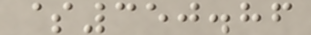$350.86
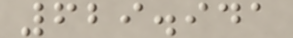629.941
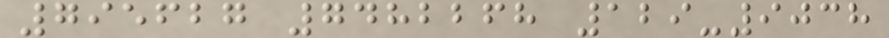795627 7482268 129-9038
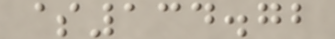$134.72
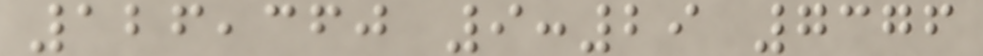126,360 9:29 7376
